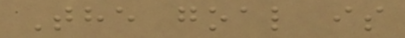The goal is
